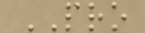PRO
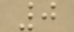0
